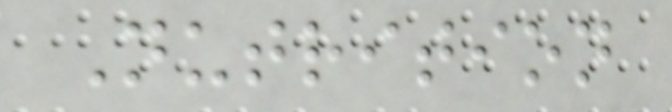Nutrition
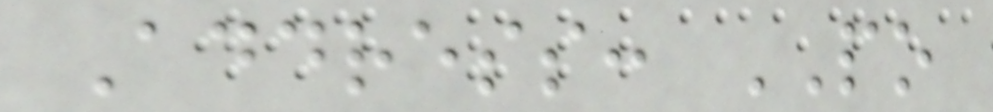Address: PO
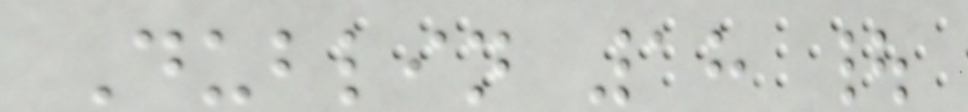Dublin 18 |
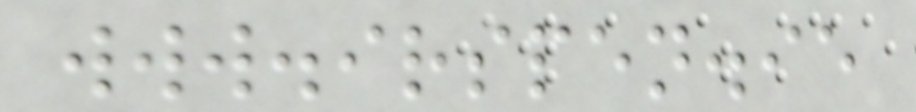www.irspen.ie
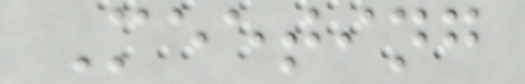Meeting
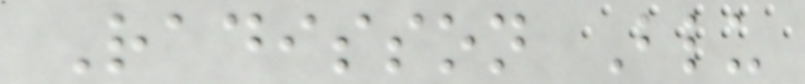Radisson Blu
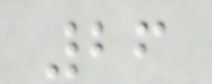26
